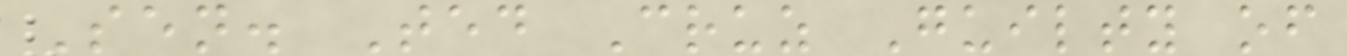Sen. Ted Cruz Guilty of
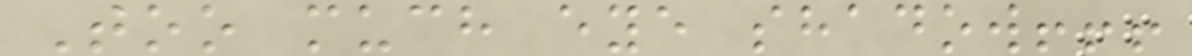Too much eye shadow!!!
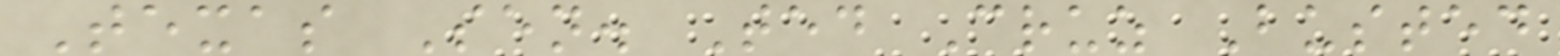Texas Sen. Ted Cruz Busted
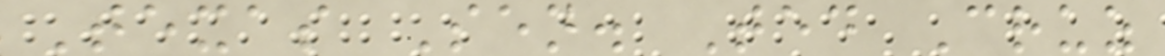Texas Sen. Ted Cruz
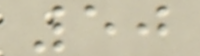50
